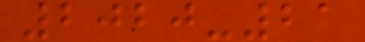2020-21
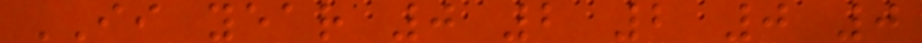II year 0 2 2 0 0
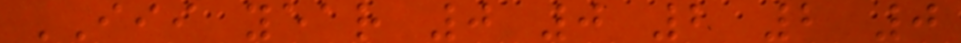III year 0 0 2 2 0
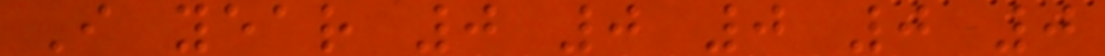I year 0 0 0 0 0
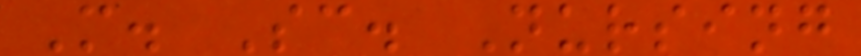M. Sc. Nursing
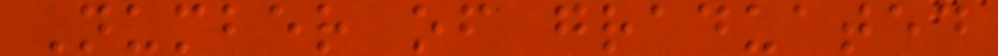Number of graduated
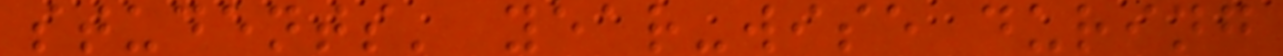students' year-wise during
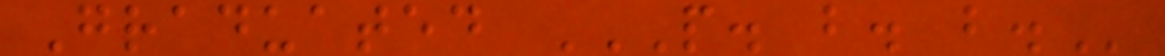Graduated P. B. B.
